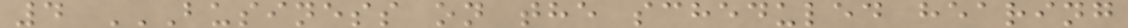4 BUSINESS ON THE SCHEDULED HEARING
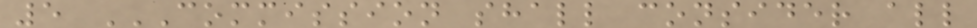5 COMMISSION SHALL CONSIDER ALL
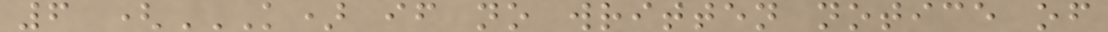6 (K) IF NO WRITTEN NOTICE OF
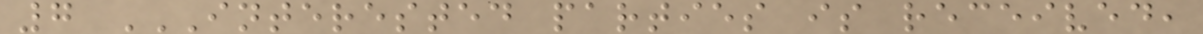7 INTERESTED PARTIES IS RECEIVED,
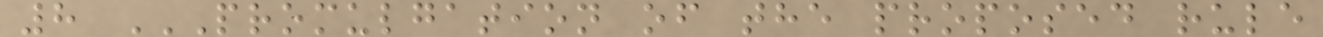8 PROMULGATION OF THE PROPOSED RULE
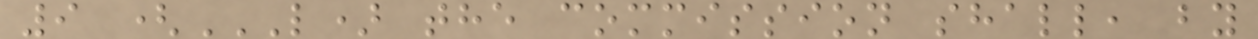9 (L) THE COMMISSION SHALL, BY
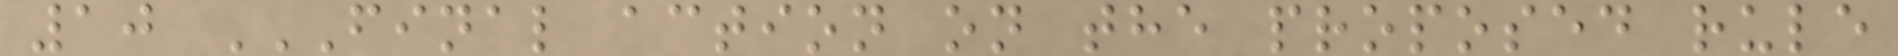10 FINAL ACTION ON THE PROPOSED RULE
